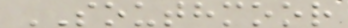SOUTHMOOR
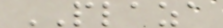PLAZA
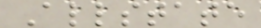Allstate
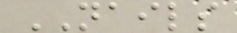NAILS
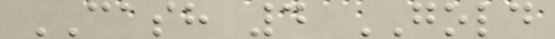CASH 4 GOLD
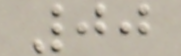00
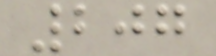207
